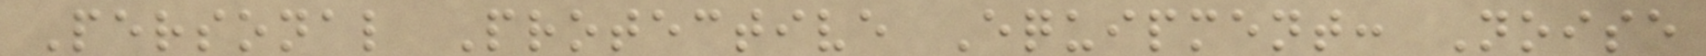Personal Protective Equipment: Noise
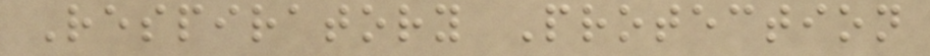Respiratory Protection
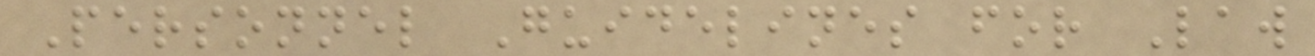Personnel Guidelines for Law
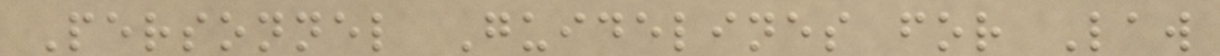Personnel Guidelines for Law
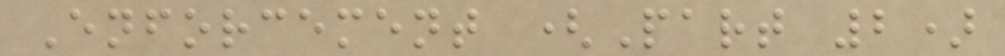Enforcement (Part 2)
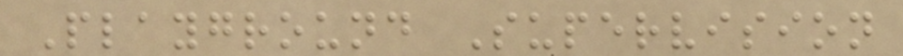Playground Supervision
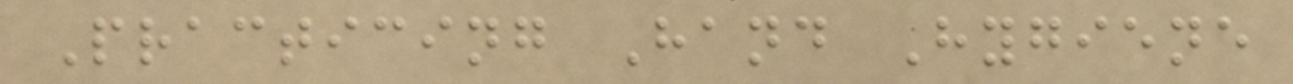Practicing Hand Hygiene
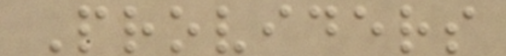Providers
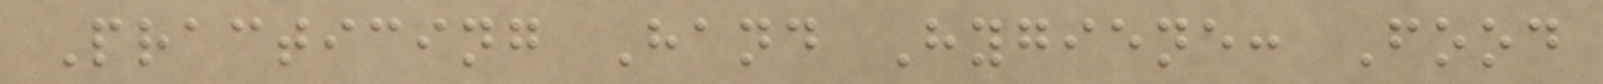Practicing Hand Hygiene: Food
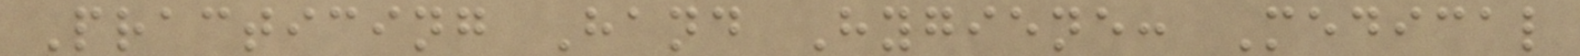Practicing Hand Hygiene: Medical
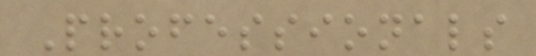Professionals
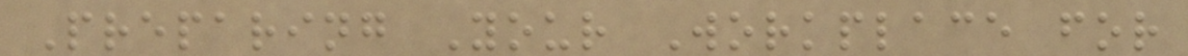Preparing Your Workplace for
